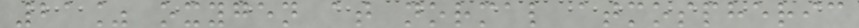21% oxygen at normal atmospheric
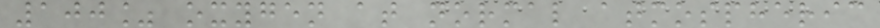100% oxygen at normal atmospheric
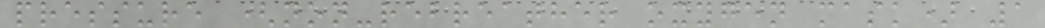pressure (non-rebreather oxygen mask) 1
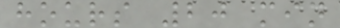hours 20 min
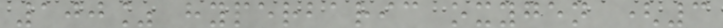100% hyperbaric oxygen (3
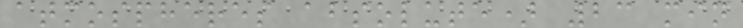atmospheres absolute) 23 min
